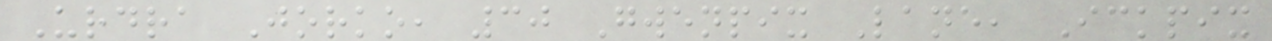Urdra Jorko, 30 Gwenpix Lane, Ickpix
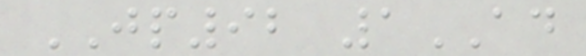JP92 1AD
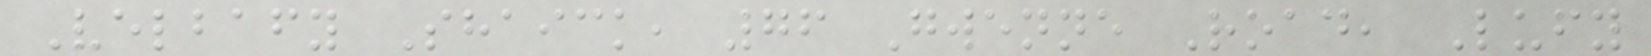Velbafy Shaick, 76 Gwenne Road, Lufy
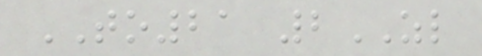TO21 2ZL
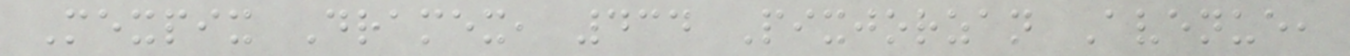Mexpix Dramex, 434 Pixjorzan Avenue,
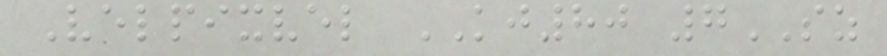Velpixvel KJ80 7SZ
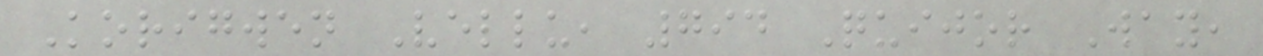Korigwen Vellu, 794 Quijor Way,
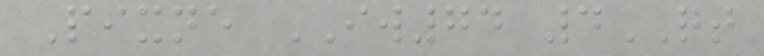Pixne IW74 4QT
